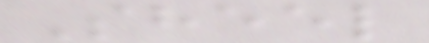Sheel
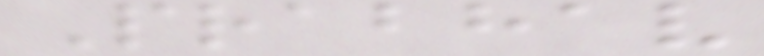Prabhav
